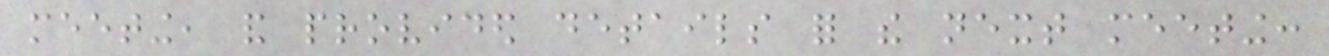meeting, and provided details for the next meeting:
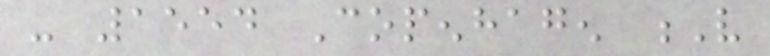- 1554 Copenhagen V
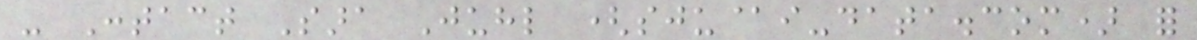- Contact Sara Juhl (sju@i-data.com) for
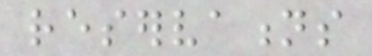reservations
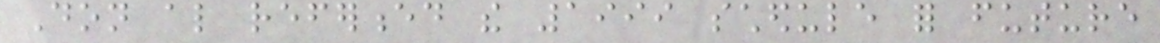Don also referenced the 1999 schedule for future
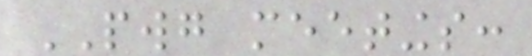PWG meetings:
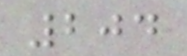204
